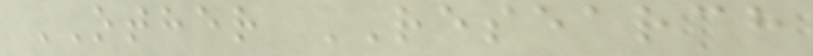OTHER RESEARCH
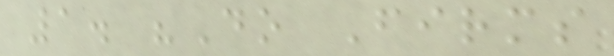1. "Do Firms
